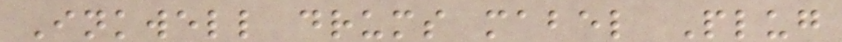Inkwell drums mabel Plug
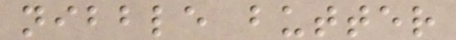nibble butter
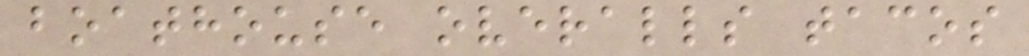boathouse overalls tacos
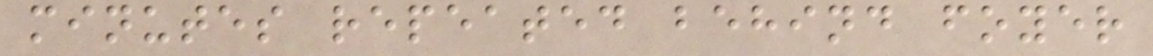minutes repeated behind foyer
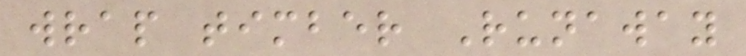wrap timber Runaway
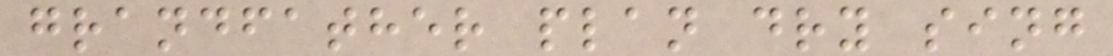grandfather plan dry sing
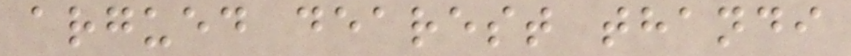argued dearest thandi
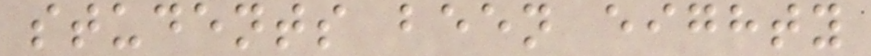students been eighty
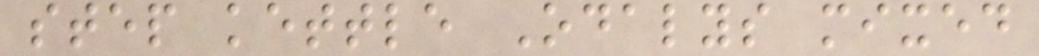step kettle Odalys mixed
